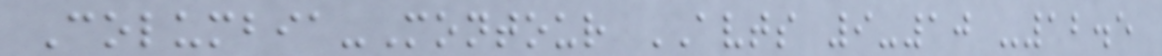Columbia-Montour AVTS 9-10 -12.5
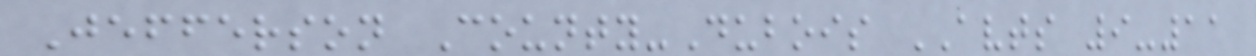Jefferson County-Dubois AVTS 9-11
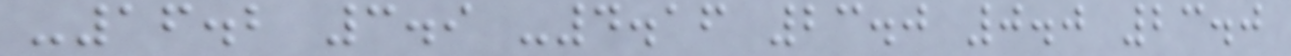-16.2 3.9 -4.16 23.0 0.0 23.0
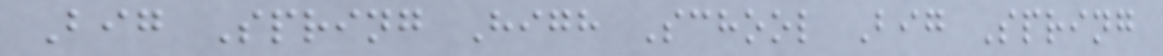Big Spring High School Big Spring
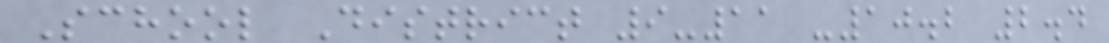School District 9-11 -10.2 2.4
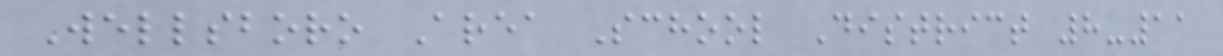Wellsboro Area School District 8-11
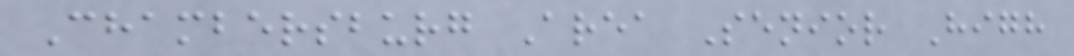Chambersburg Area Senior High
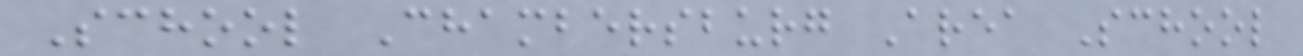School Chambersburg Area School
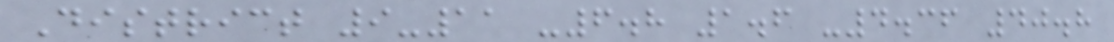District 9-11 -6.8 1.6 -4.36 40.8
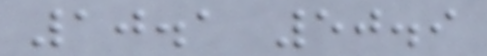10.1 50.9
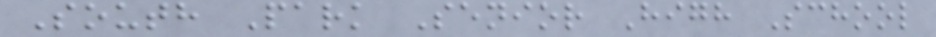South Park Senior High School
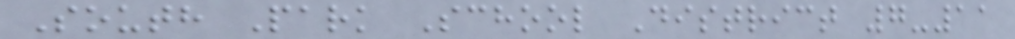South Park School District 7-11
